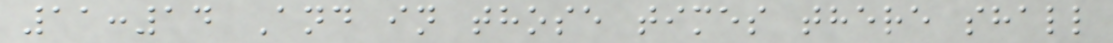11:14 And in those times there shall
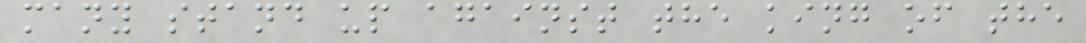many stand up against the king of the
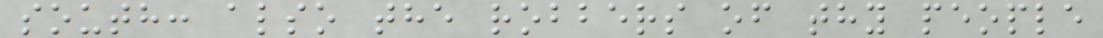south: also the robbers of thy people
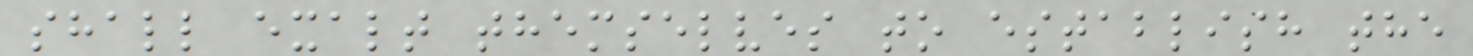shall exalt themselves to establish the
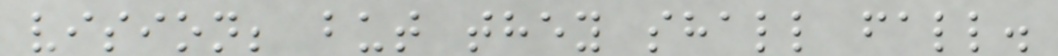vision; but they shall fall.
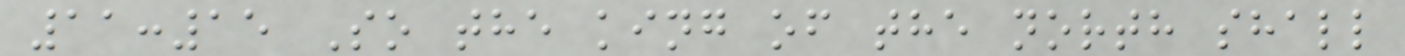11:15 So the king of the north shall
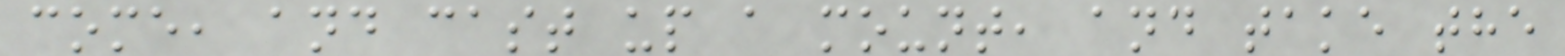come, and cast up a mount, and take the
